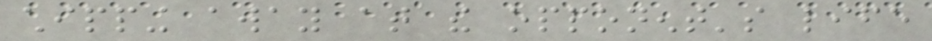chipping away at the opponent's life
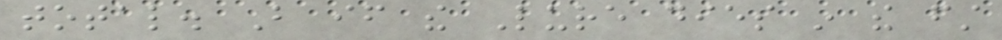total. But if the Lure dies in the first
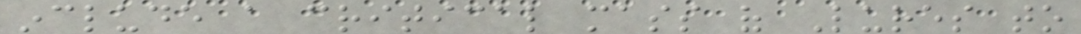include a critical mass of Lures to
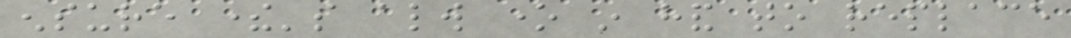ensure there's always one in hand to replace
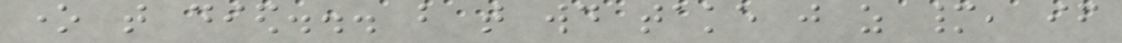one that died... but that would take just as many, if
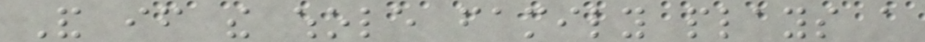And if the whole family plays a
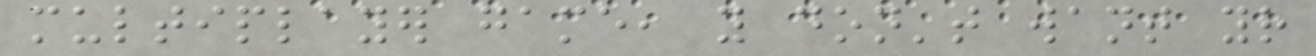multiplayer game, you don't want your
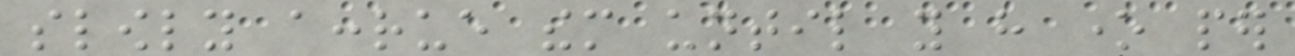slowly accrue them until you have one per
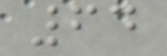64
